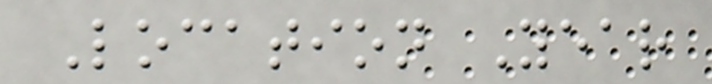Location Year
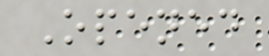Opened
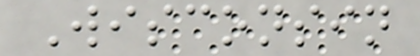Wisconsin
